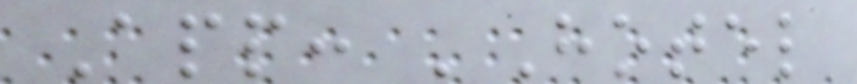App: 'Hotel
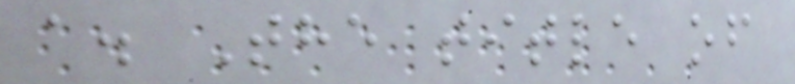a. The title of
